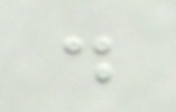.
